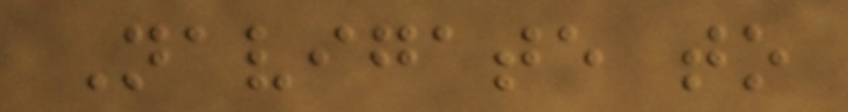Navigate to
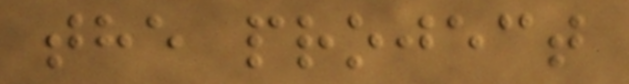the project
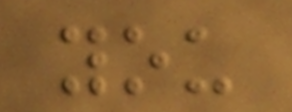you
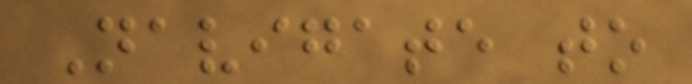Navigate to
